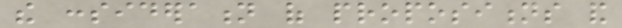the consideration of propositions and
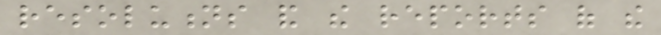resolutions and the reports of the
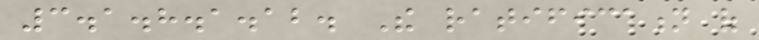3.1.8.1.12. The ratification of
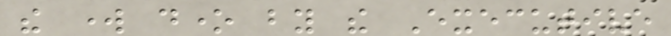the work done by the Executive
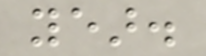year.
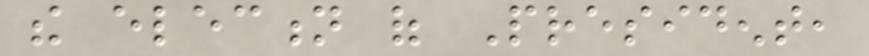the election of President,
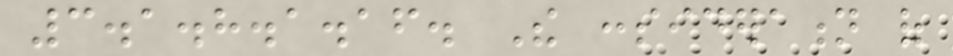3.1.8.1.16. The consideration of
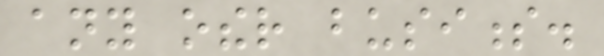any other business.
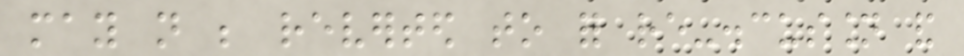may not be reverted to for re-discussion and
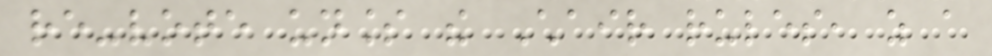re-vote unless the Chair rules, as a
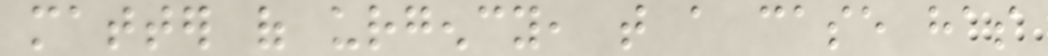matter of urgency, that a case has
